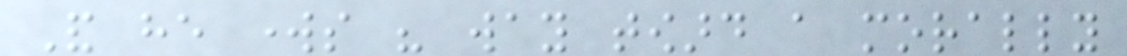And he works his way toward a morally
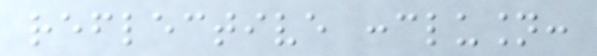reflective conclusion:
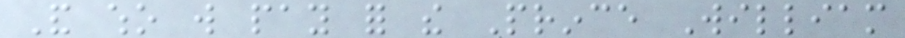And who will pay for the Prince William
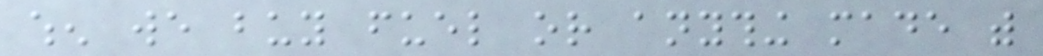when we buy fuel or anything made with
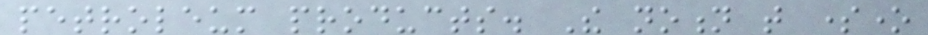petroleum products. The notion that someone
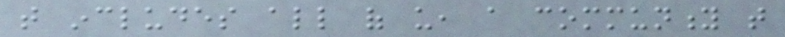that includes all of us, a community that
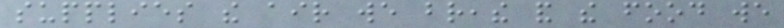supplies the air we breathe and the food we
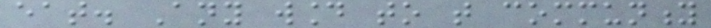eat. Any wound to that community
